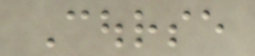Course
